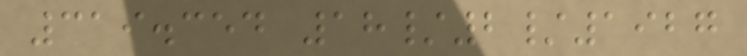319.354 18/2/1927
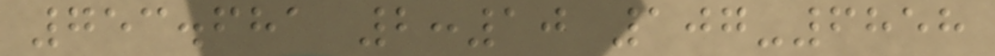753.681 2:10 107-6858
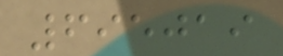695019
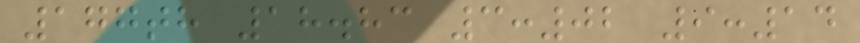177th 18.83 3:02 9:14
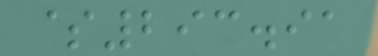$293.91
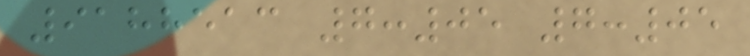9188513 7:05 7:05
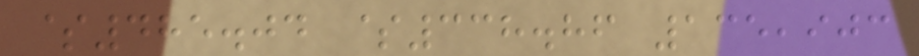$485.04 $338.86 135,903
